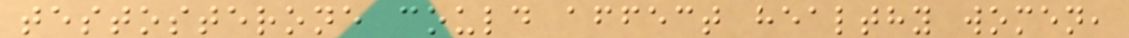testosterone could affect healthy women,
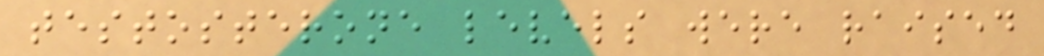testosterone levels were raised
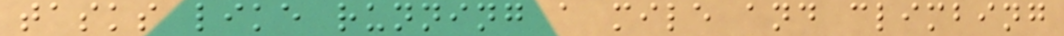tasks like running a mile and climbing
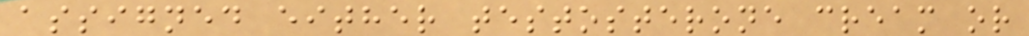assigned either testosterone cream or
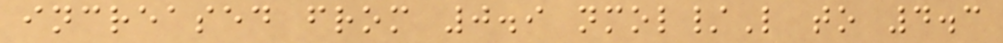increased from 0.9 nmol/L to 4.3
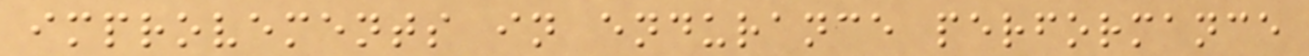improvements in endurance performance
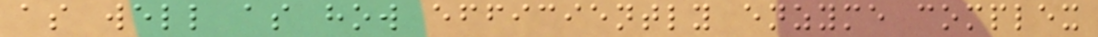as well as how efficiently enzyme complex
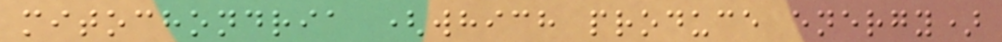mitochondria (which produce energy)
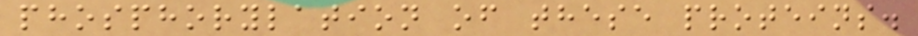phosphorylation of these proteins.
